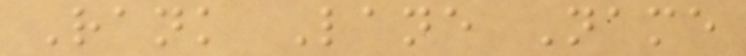Rank Lane Name
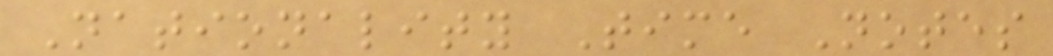Nationality Time Notes
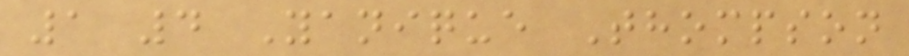1 4 Yanique Thompson
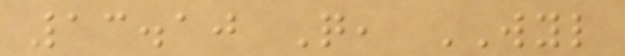13.10 Q, WYL
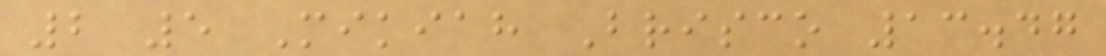2 5 Mikiah Brisco 13.47
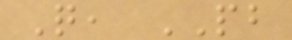Q, PB
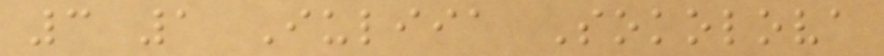3 1 Iuliia Sokolova
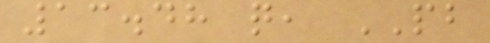13.48 q, PB
